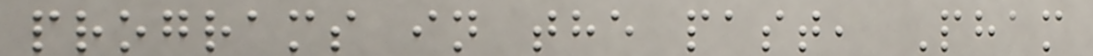programs in the past, Pham
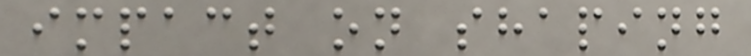impact on shaping
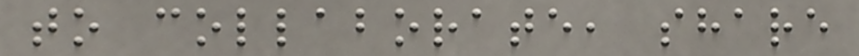to collaborate, share
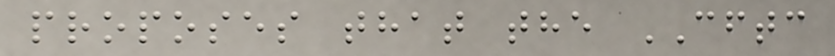proposes that the CFTC
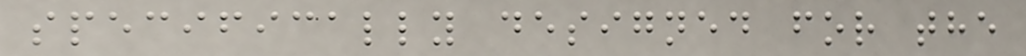specifically designed for the
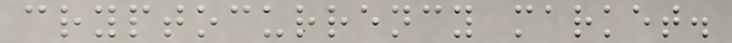cryptocurrency market.
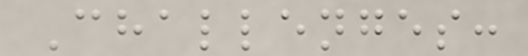Challenges:
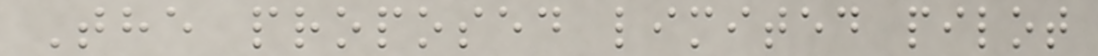The proposed limited pilot
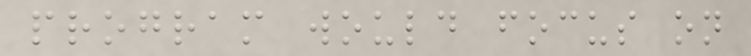program would focus on
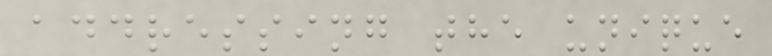addressing the unique
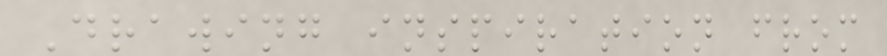Drawing inspiration from
